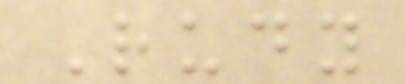Rudy
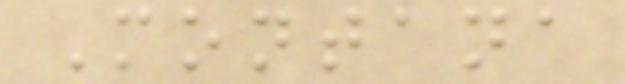Montana
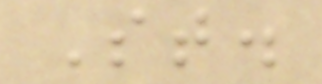St.
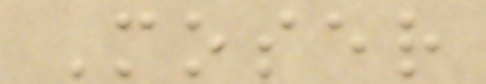Moser
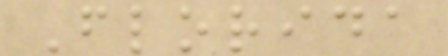Florida
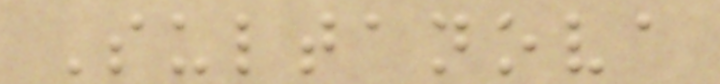Sultanova
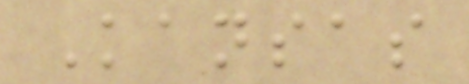Kansas
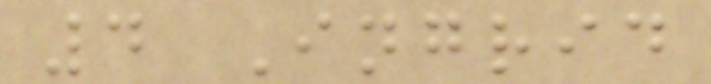4 Ingrid
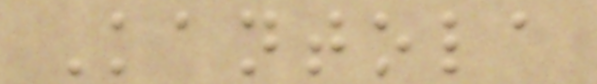Kantola
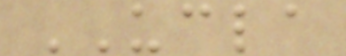UCLA
